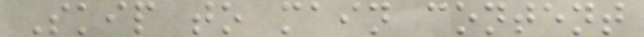Skip to main content
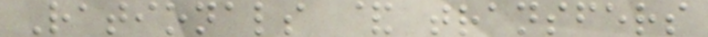Rationals & transfers
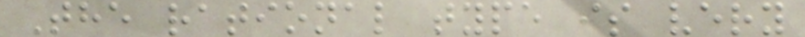The rational type is very
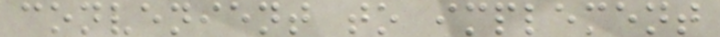convenient to implement
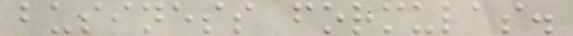business formulas.
